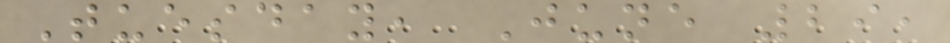Tuesday, June 29,
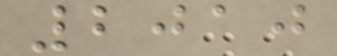2010
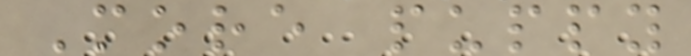More puppy
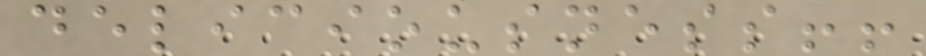deliciousness!!
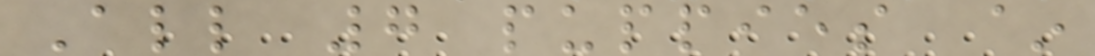All 7 puppies ~
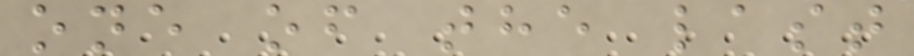one of the last
